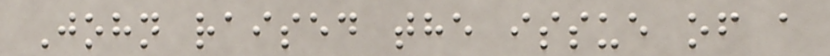John raised the issue of a
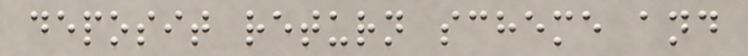deposit return scheme and
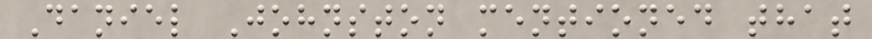Daniel Johnston mentioned that
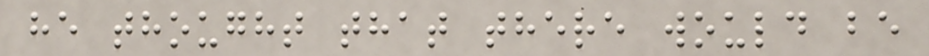he thought that there would be
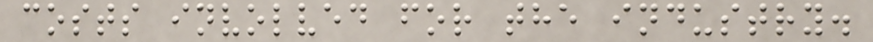costs involved for the industry.
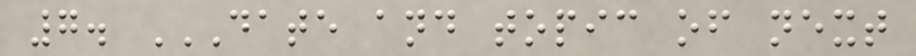7. DATE AND TOPIC OF NEXT
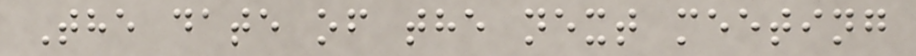The date of the next meeting
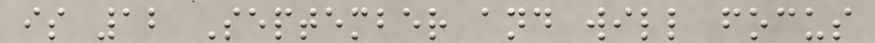is 12 September and will focus
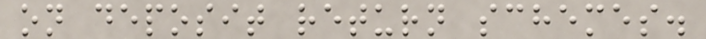on deposit return schemes.
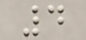4
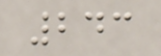243
